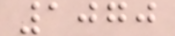1070
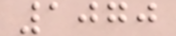1070
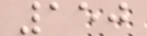150
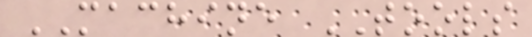MACHINE TOOLS
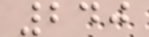240
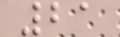21
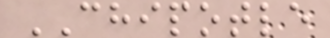CHIPOTLE
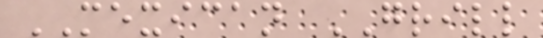MEXICAN GRILL
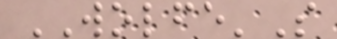WOLFE'S
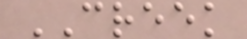CREEK
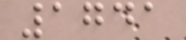1741
